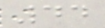44
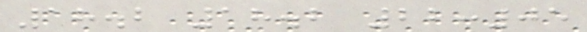18.2 18.2 22:05
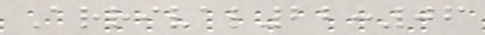Arrival22:06
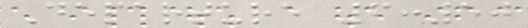Departure 6:50
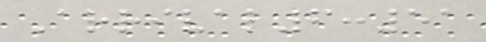Arrival6:51
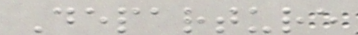Departure
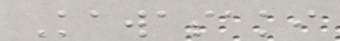Kawasaki
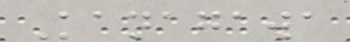Kanagawa
